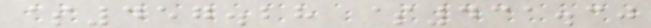$457.28 $431.30
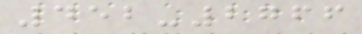452-2766
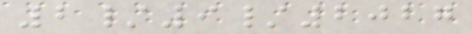2/9/2027
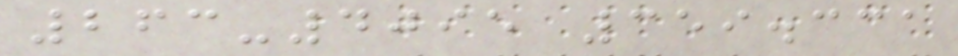263-4095 359.331
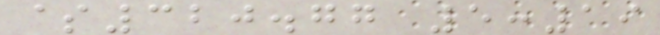$320.77 5:19
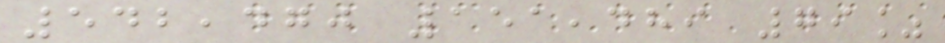542,470 151,489 79%
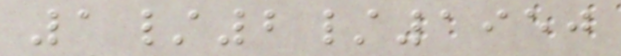1/2/1950
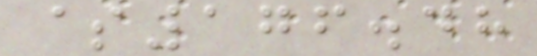$176.48
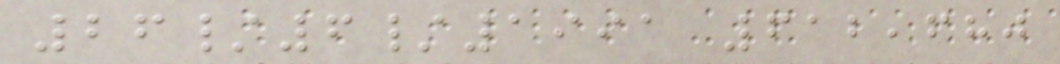26/6/1991 612,680
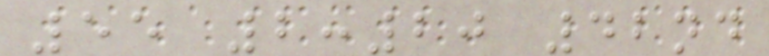55 2:20 42nd
